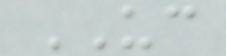UC
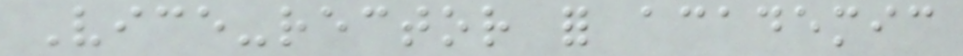Vice-rector for academic
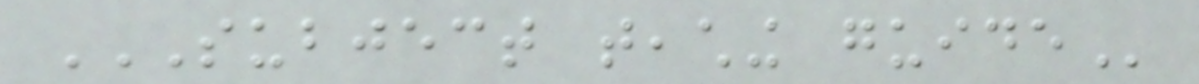SUBJECT TEACHING GUIDE
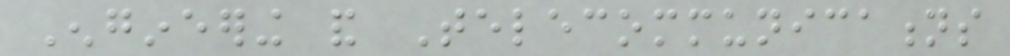Engineering and Telecommunications
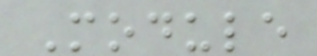Module
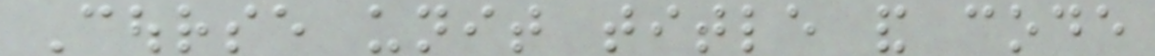Course unit title and code
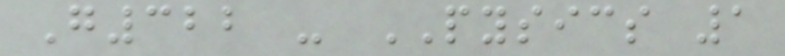G322 - PYSICS 1
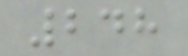248
